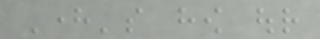Here's how our
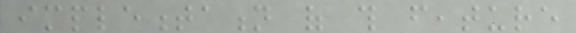implementation of this feature
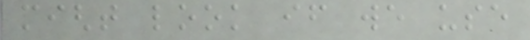might look if we use
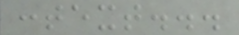context...
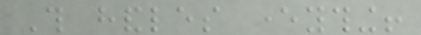This handles everything!
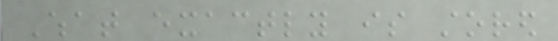What exactly is stored
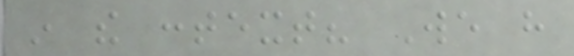in the context? We have
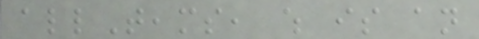allTeams, which is an
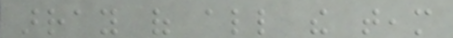array of all the team
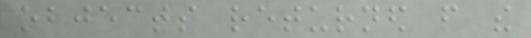objects returned from the
